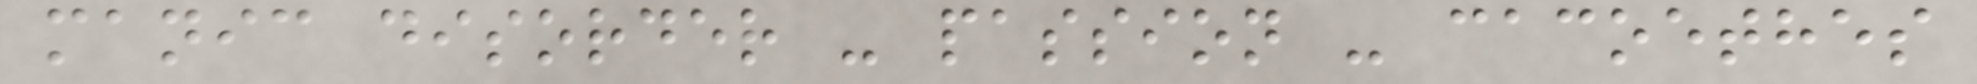manic disorder - passion - cacoethes
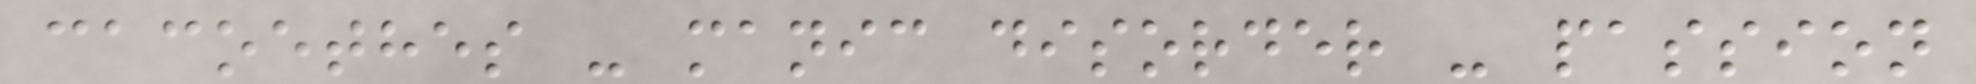cacoethes - manic disorder - passion
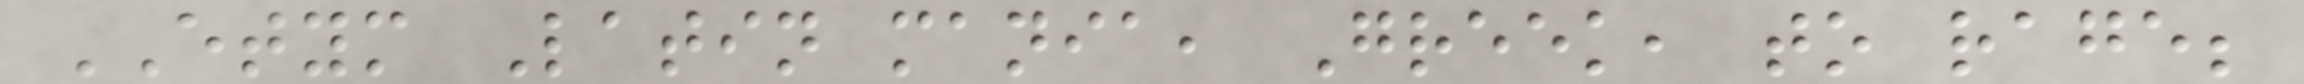ETYM Latin mania, Greek, to rage;
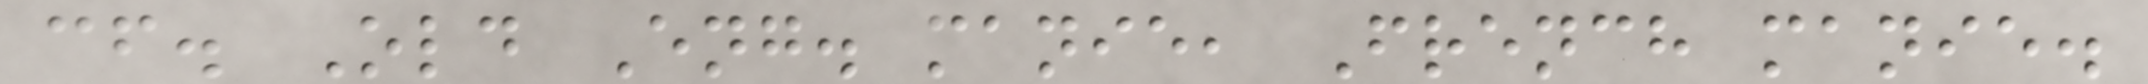cf. Old Eng. manie, French manie.
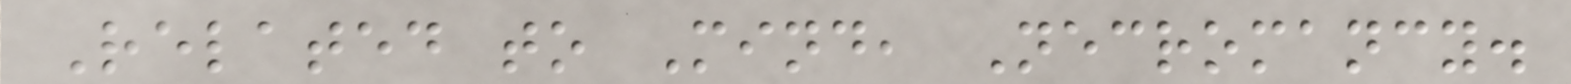Related to Mind, Necromancy.
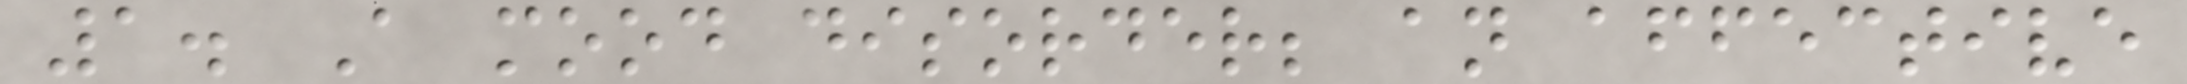1. A mood disorder; an affective
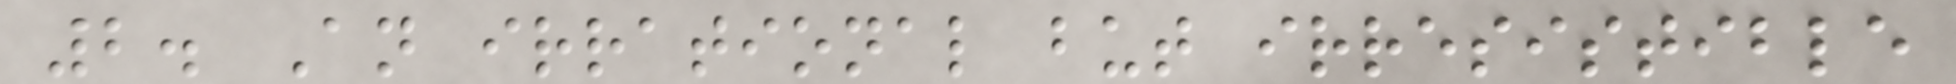2. An irrational but irresistible
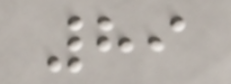89
